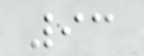93
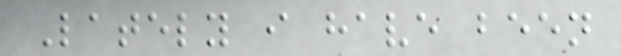Lately i have been
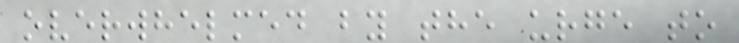overwhelmed by the urge to
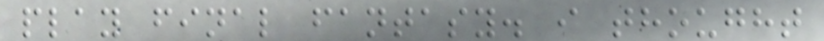play final fantasy. i thought
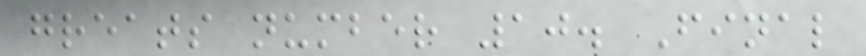greats number 10. Final
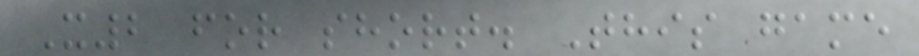X2 for short. This game
